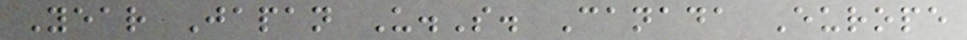Year Japan U.S. Canada Europe
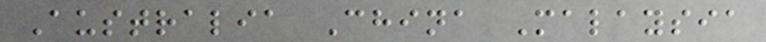Australia China Malaysia
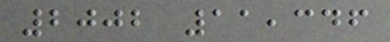2002 11,346
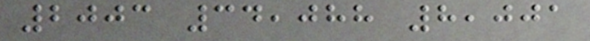2003 34,088 8,001
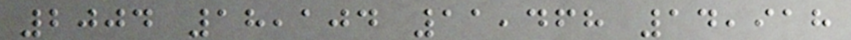2004 18,104 11,468 14,918
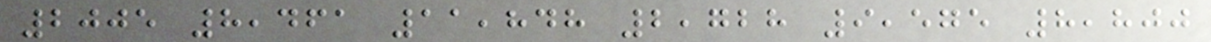2005 8,461 11,848 2,728 9,575 8,800
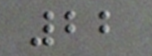22
